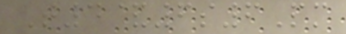T4&6s6Pm
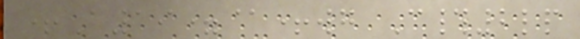+A19=@+wg C#2lp
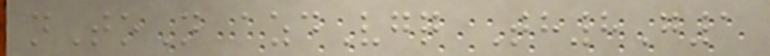nToN azdVgq Th8G1
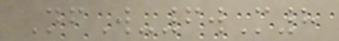NfW-6wM8
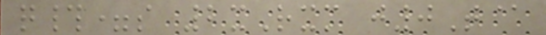q#=s 2xRxm j0T@
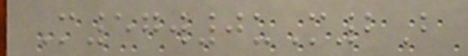M57w0uM2B
